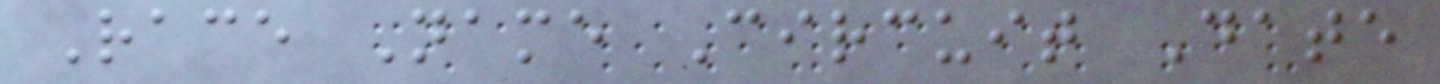Race Name Circuit Date
